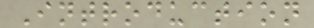Introduction
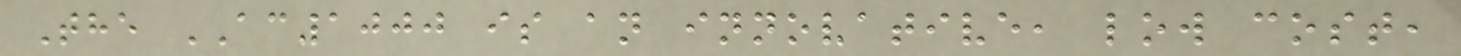The AC1000 is an innovative, low cost,
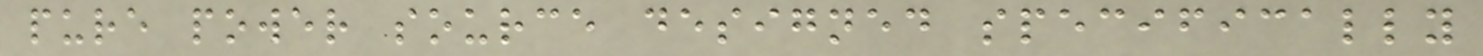pure power source designed specifically
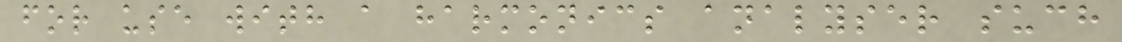for use with a harmonics analyser such
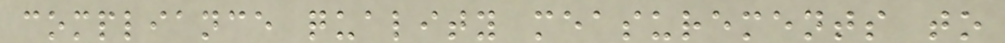compliance quality measurements to
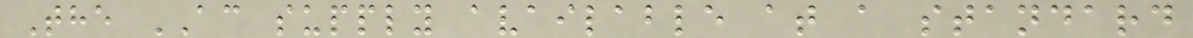The AC supply available at a standard
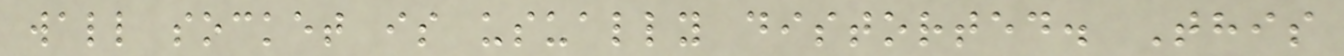wall socket is usually distorted. This
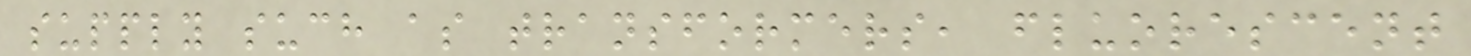supply such as transformers, fluorescent
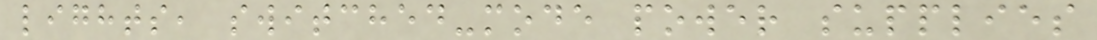lights, switched-mode power supplies
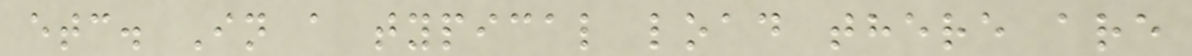etc. In a typical load there are
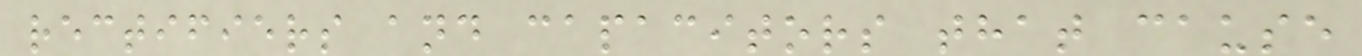rectifiers and capacitors that cause
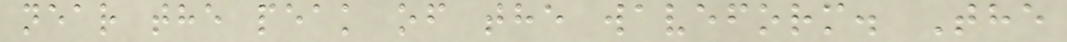near the peak of the waveform. The
